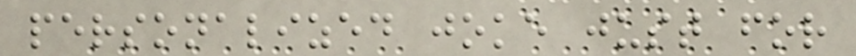personalized joke just for
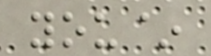you~
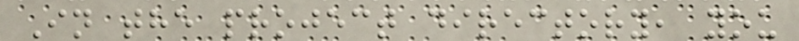In the project directory, you
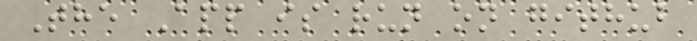The App is run on github
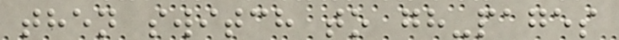then switch to gh-pages
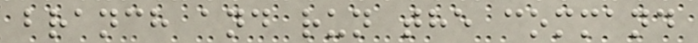branch and run the command
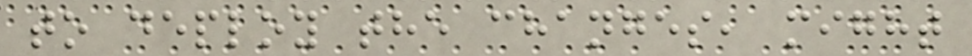to deploy the changes, might
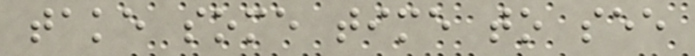take some time to see
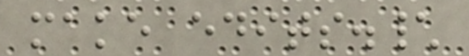make edits.\
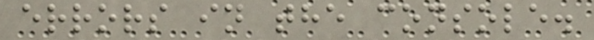errors in the console.
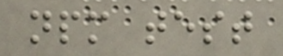npm test
